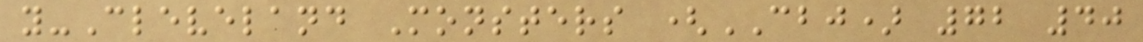y-Cleveland Monsters (CBJ) 72 40
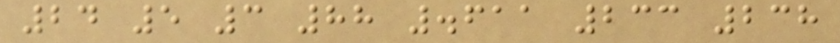24 5 3 88 .611 233 238
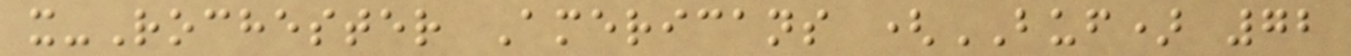x-Rochester Americans (BUF) 72
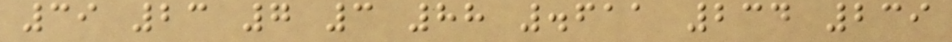39 23 7 3 88 .611 234 239
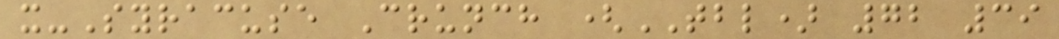x-Syracuse Crunch (TBL) 72 39
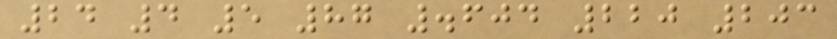24 4 5 87 .604 220 203
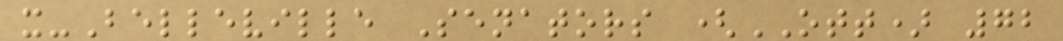x-Belleville Senators (OTT) 72
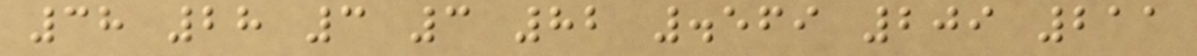38 28 3 3 82 .569 209 211
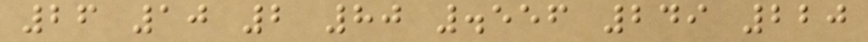26 10 2 80 .556 249 220
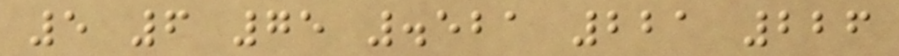5 6 75 .521 221 226
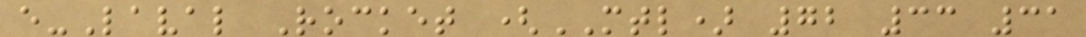e-Laval Rocket (MTL) 72 33 31
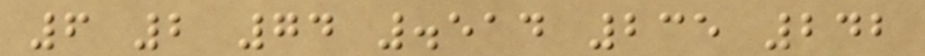6 2 74 .514 235 242
